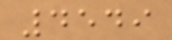4549
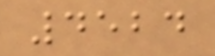4524
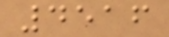4516
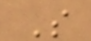S
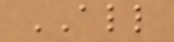ALL
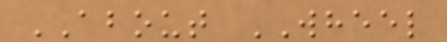ABOUT WHEEL
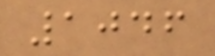1046
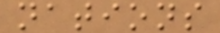nations
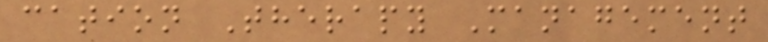cation Therapy Management
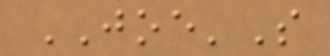JOE'S
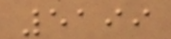5199
